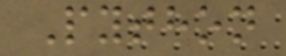Python
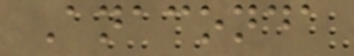Anaconda
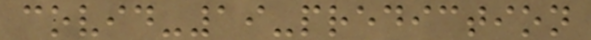covid-19-prediction
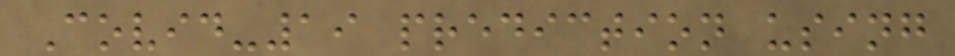Covid-19 prediction using
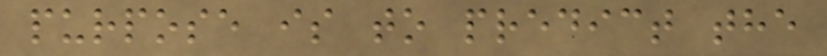purpose is to predict the
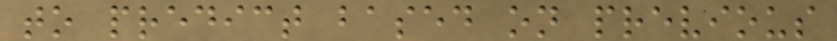to predict based on previous
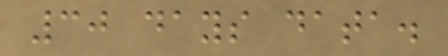30 days data.
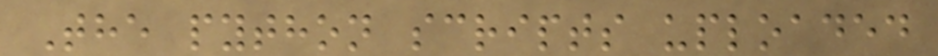The python scripts uploaded
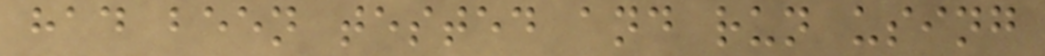had been tested and run using
